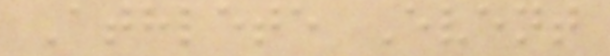Athlete Event
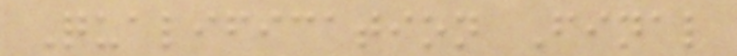Qualification Final
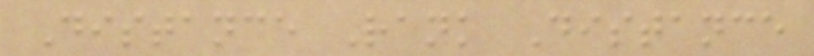Distance Rank Distance
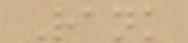Rank
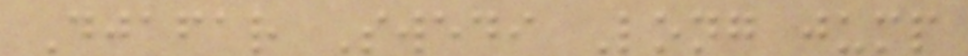Djafar Swedi Long jump
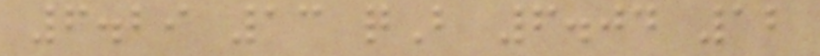6.29 13 qB 6.04 12
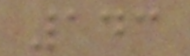143
